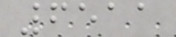6511
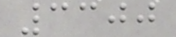3300
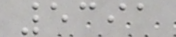5391
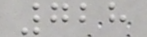728
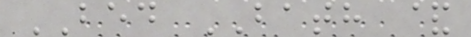BED BATH &
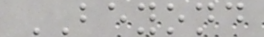BEYOND
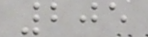205
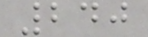240
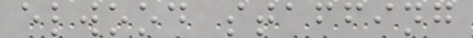elwood staffing
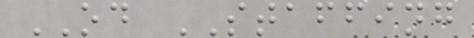OD STAFFING
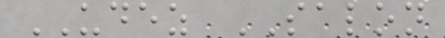UDEZ SALON
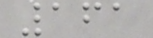161
